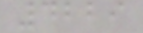4229
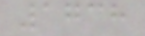1738
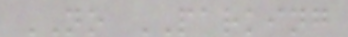NO PARKING
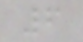6
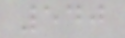540
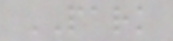PARK
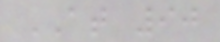AT 90
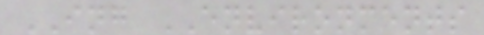ING ENVIRONMENTS
